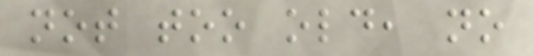not too old, no
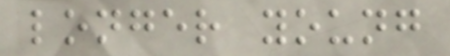longer young
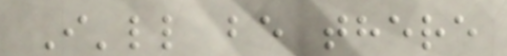I'll be there
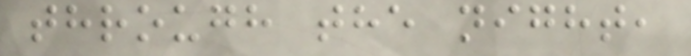through the night,
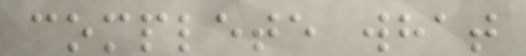complete what
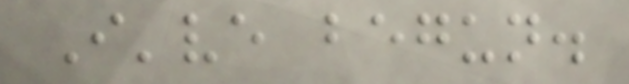I've begun.
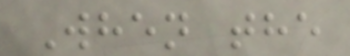When the
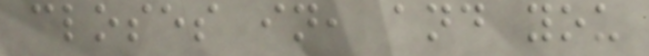closes in, and you
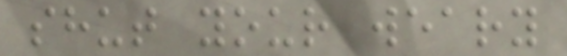shut your weary
